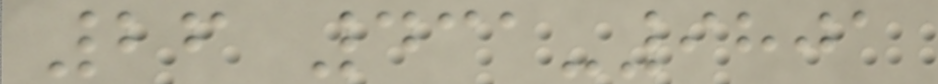26 431-9801
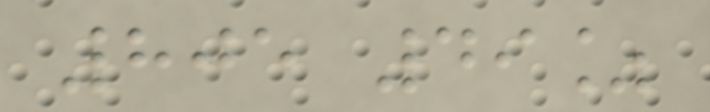805 49%
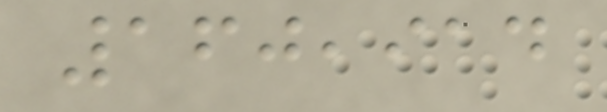160,914
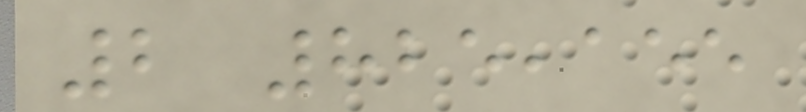2 825,155
